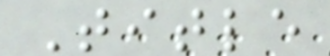Title
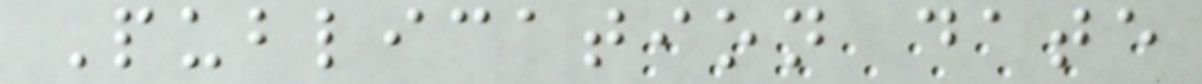Publication date
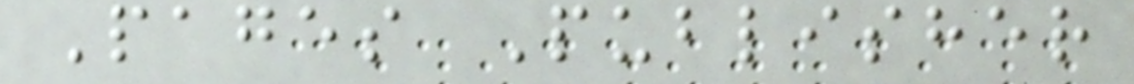Pages Publisher
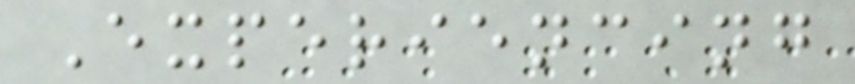Experiencing
